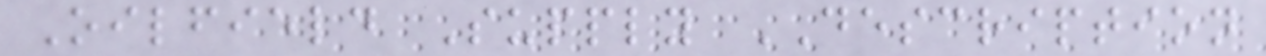Oilfield Supply DESCRIPTION
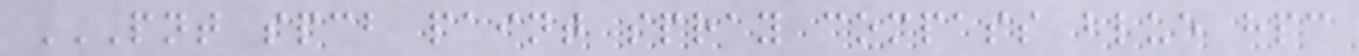PNT SPCB PAINT SPRAY COMPASS BLUE HPC
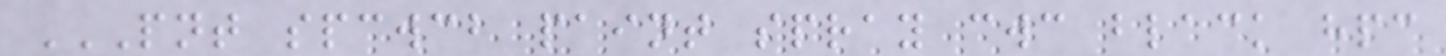PNT SPCWCB PAINT SPRAY CWC BLACK HPC
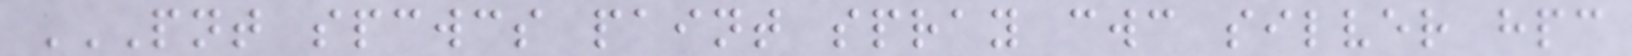PNT SPCWCS PAINT SPRAY CWC SILVER HPC
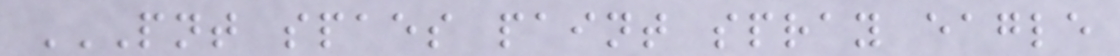PNT SPAES PAINT SPRAY EAGLE
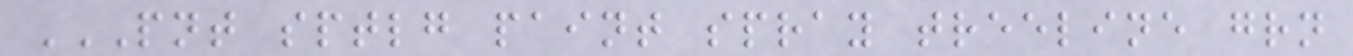PNT SPTLG PAINT SPRAY TREELINE GRN
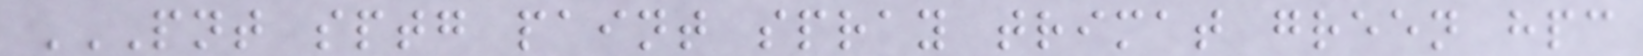PNT SPTG PAINT SPRAY TRIMAT GREEN HPC
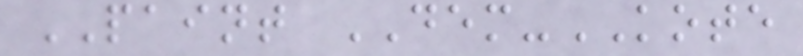PAINT DEM-KOTE
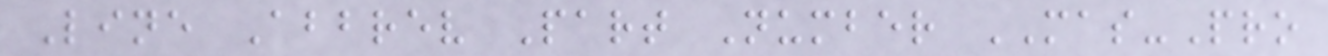Line Abbrev Part Number MAS-Pro
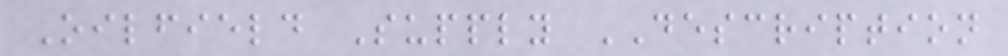Oilfield Supply DESCRIPTION
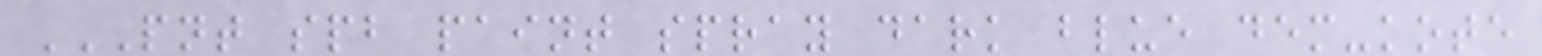PNT SPB PAINT SPRAY DARK BLUE DEM-KOTE
